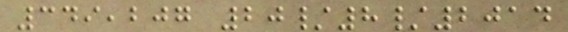349,207 20/8/2014
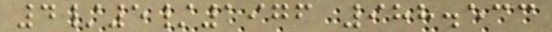4/5/1976 988.533
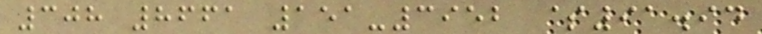308 8661 151-3952 $91.94
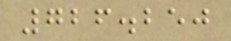726.250
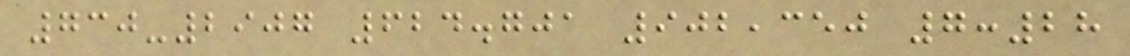730-2907 624.701 902,350 7:28
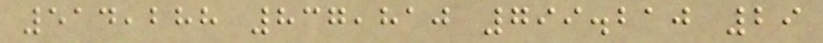514,288 837,810 799.210 29
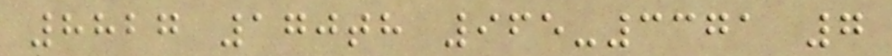8827 170th 965-3371 7
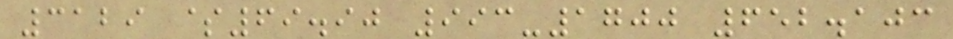3129 $69.90 993-1700 652.103
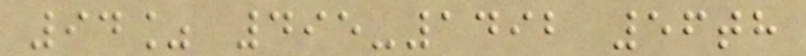94% 495-1492 56th
